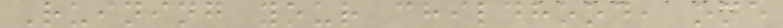Ruining your childhood, one
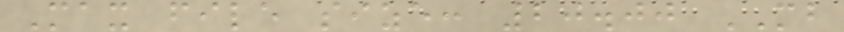Max file size: 20.00 MB
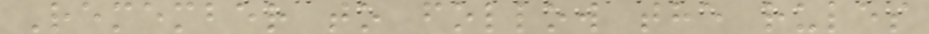Remember to follow the rules
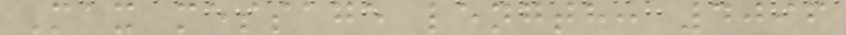Max message length: 4096
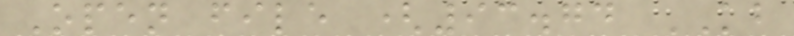Open file (93.74 KB
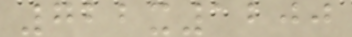722x1200
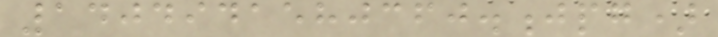1404941580360.jpg)
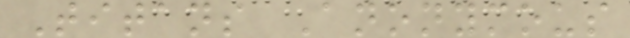Titans Anonymous
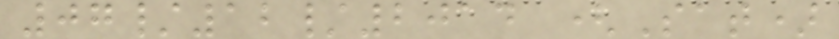07/12/2014 (Sat)
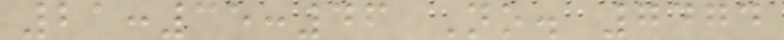21:35:46 No. 7474
